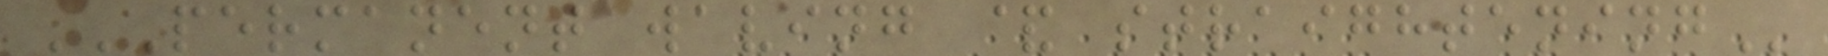PERMANENT WAVING & STRAIGHTENING
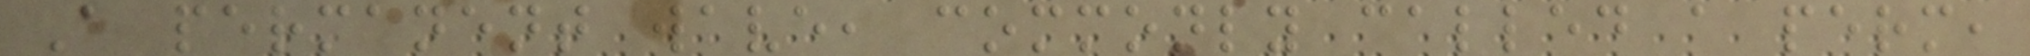A permanent wave, commonly called a perm,
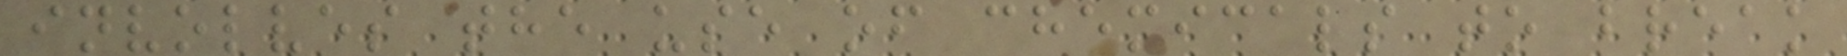involves the use of chemicals to break
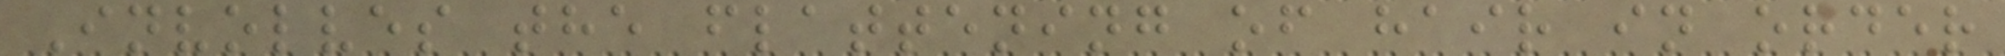Involves the flattening of hair in order
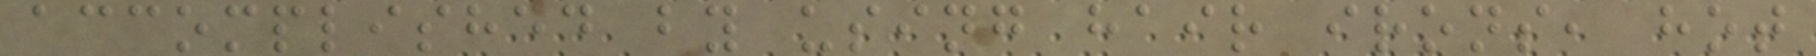accomplished by using hair irons, hot
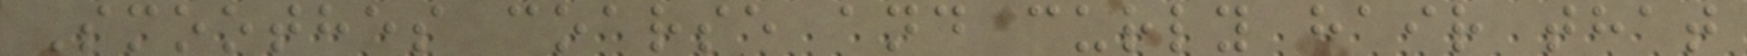Smoothes coarse and curly hair that
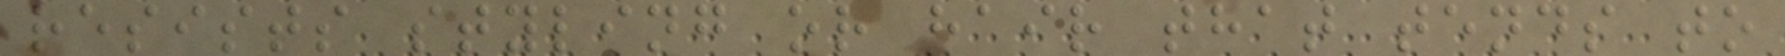resists styling or hair that tends to
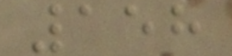158
